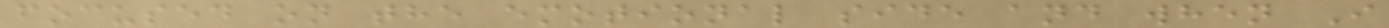focused on the emotional side and when I
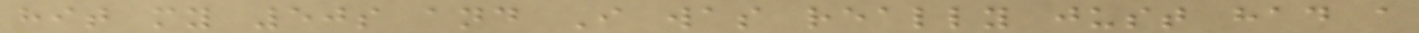hit my 50s and I was really just had a
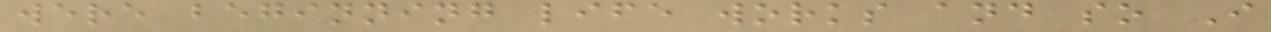were beginning life works and so I
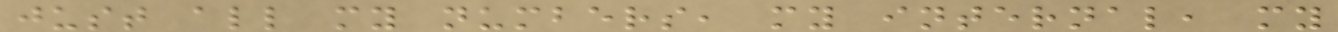just all my numbers, my internal, my
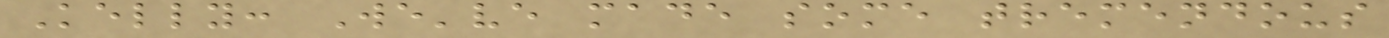Kelly: We've made some tremendous
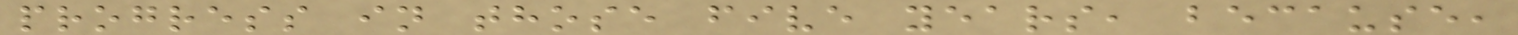progress in those five years, because,
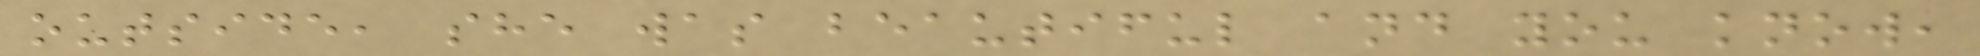outside, she was beautiful and you know,
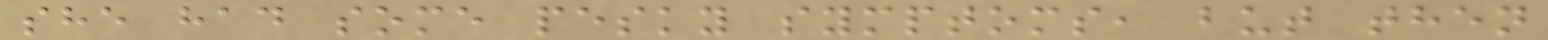she had some pesky symptoms, but then
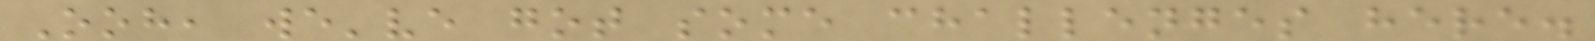Ooh, we've got some challenges here.
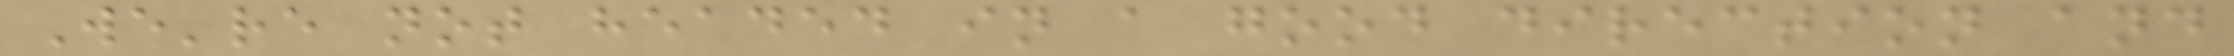We're not headed in a good direction and
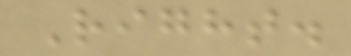Right.
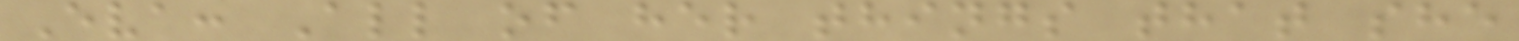Eva: All of her things that she
